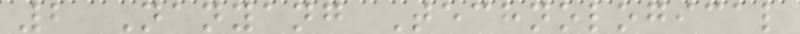2 Nanyang Technological
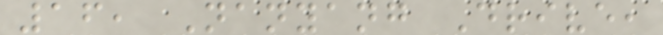16, Nanyang Drive,
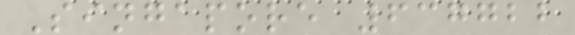Singapore 637722
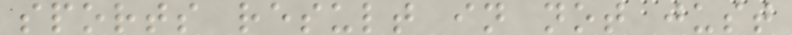sports result in not just
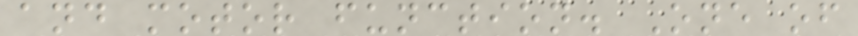and motor function. One of
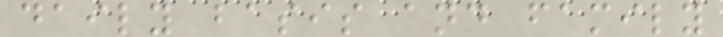daily basis and family
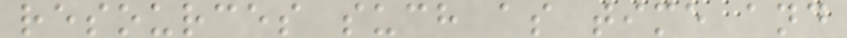resources such as time and
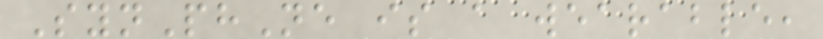SynPhNe is a wearable,
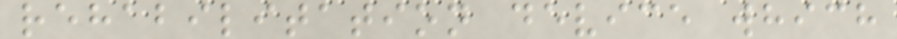rehabilitation device which
